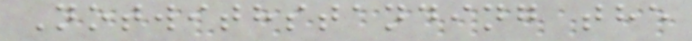Notwithstanding the
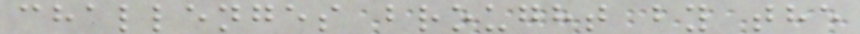challenges brought by the
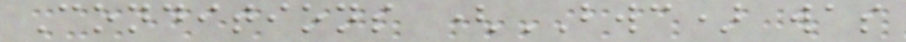Conditions (BWC) was
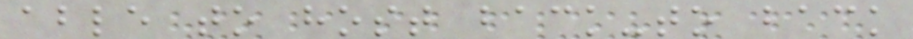able to host back-to back
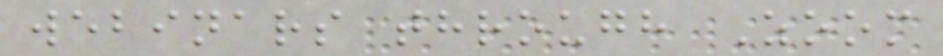webinars through Zoom
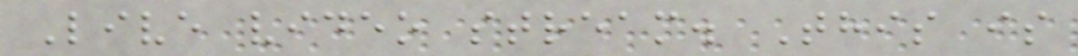Live video stream. This is
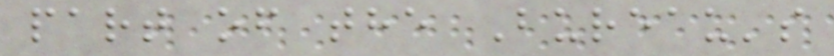part of the Bureau's
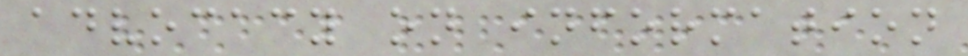advocacy on information
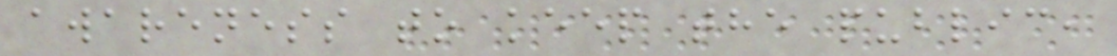awareness to keep the public,
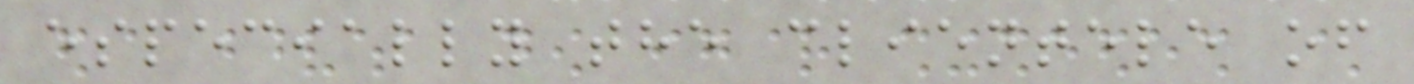especially the clientele of
